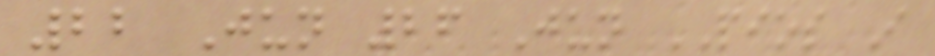22 Jun 26 Jun PIOS I
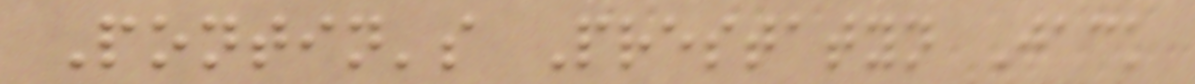Pontin's Prestatyn Jack
